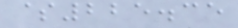$225.35
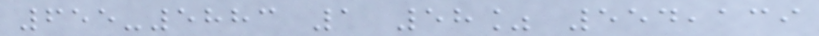655-5883 1 58% 554,139
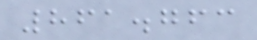861.763
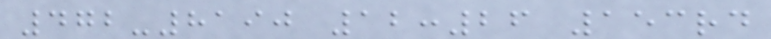472-8190 12:26 153rd
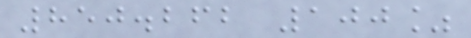850.262 100%
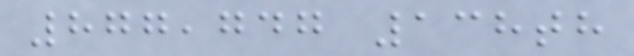877,747 138th
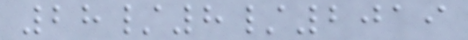28/8/2019
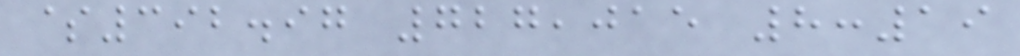$392.97 727,015 8:19
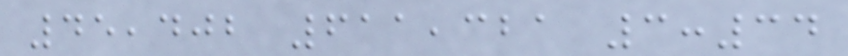45,402 611,321 3:34
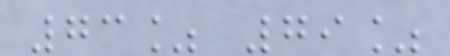73% 79%
